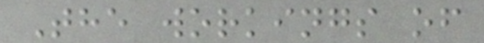The workings of
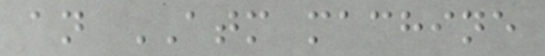an ATM machine
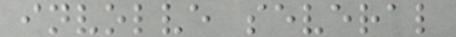involve several
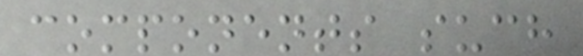components such
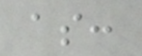as:
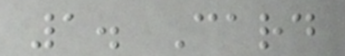1. Card
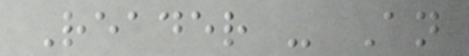Reader - An
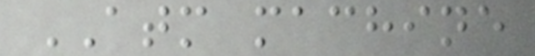ATM machine
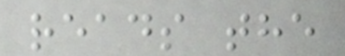reads the
